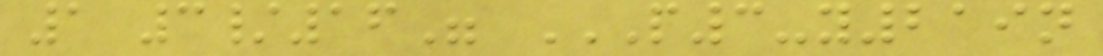1 3/16" P3-Y219N
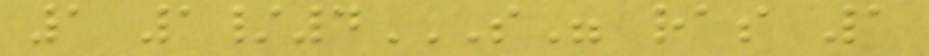1 1/4S" RAS 1
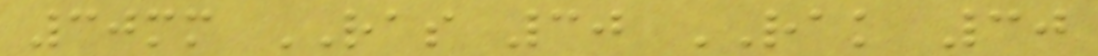30mm RAS 30 RAK 30
